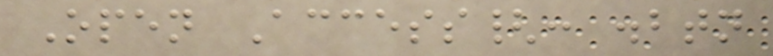Open Access{: .btn
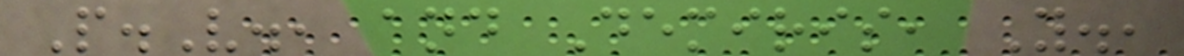P.V., and Demiris, Y.,
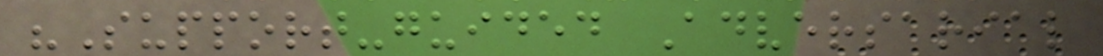"Support-guided Adversarial
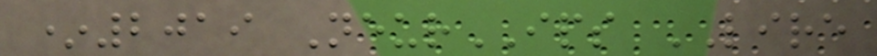*2019 NeurIPS LIRE
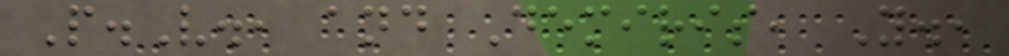P.V., and Demiris, Y.,
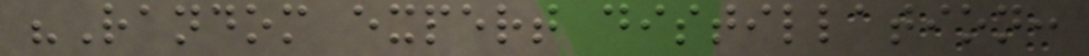"Random expert distillation:
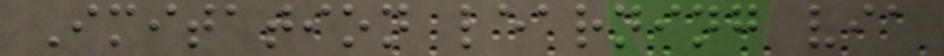Imitation learning via
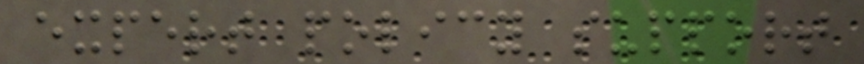expert policy support
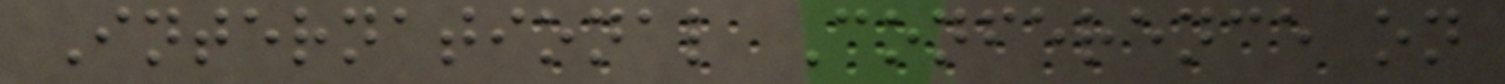International Conference on
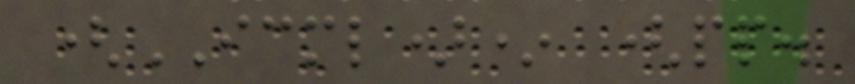(ICML)* (pp.
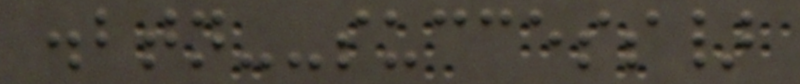.btn--success}
